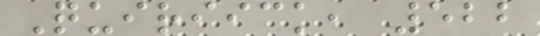Quiriick, 522
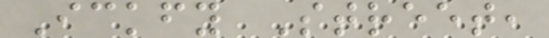Ickfy Street,
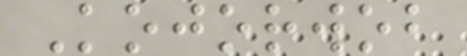Kojorwob
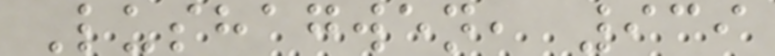Lushagwen, 939
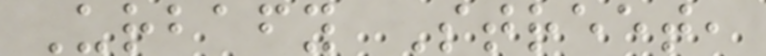Urbafy Street,
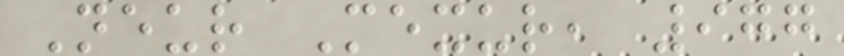Neur Mexur, 977
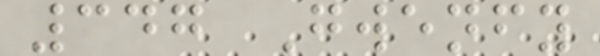347 Gwenfy
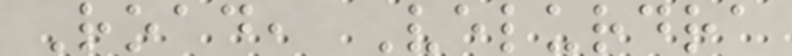Road, Velurdra
